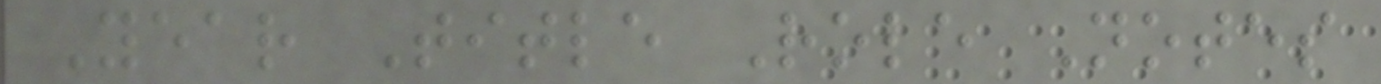Year Title Role Notes
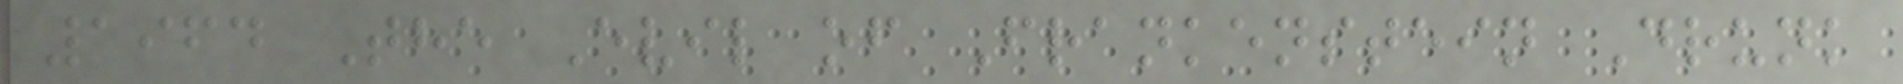1964 The Evil of Frankenstein Drunk
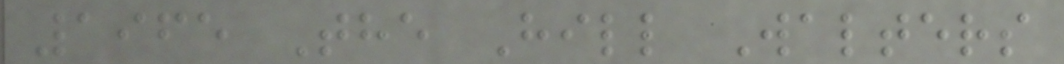1965 The Hill Walters
